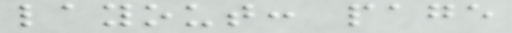layout: page
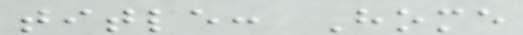title: Home
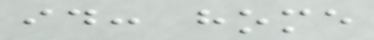id: home
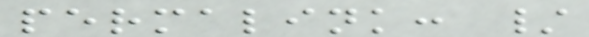permalink: /
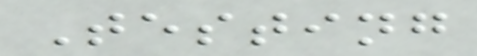Testing
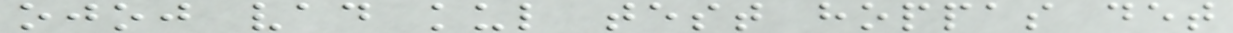ojoj vad kul test hoppas det
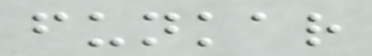funkar
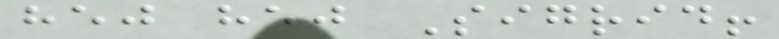hej hej Sigrid!
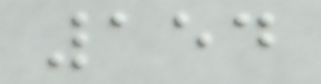154
